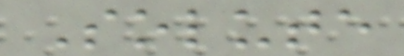Solute
